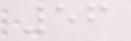56
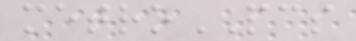metroPCS
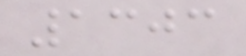1303
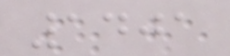1401
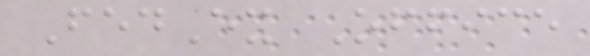FedEx Office
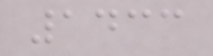1433
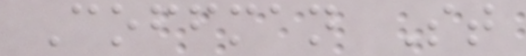Coffman St
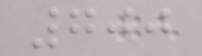700
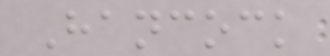Hancock
